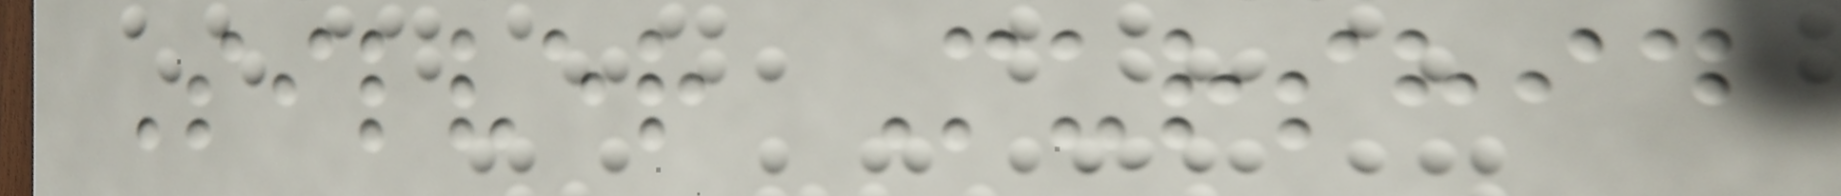Silver Murshid
